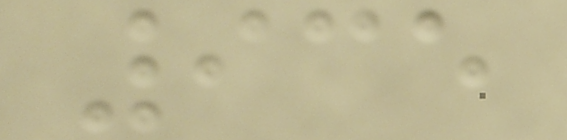935
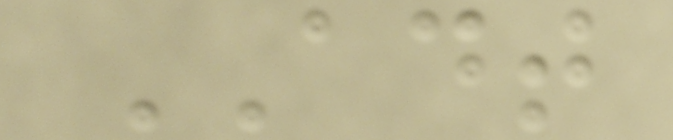ADT
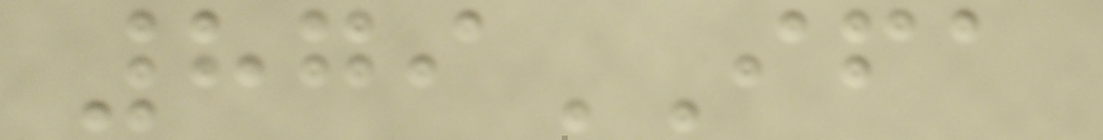879IFA
